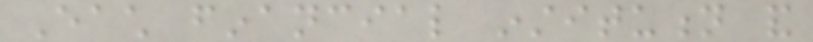Each financial institution and
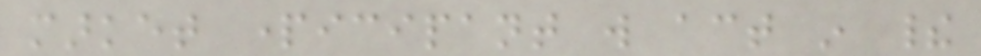market participant will act in their
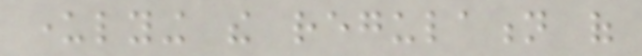underlying the regulation of
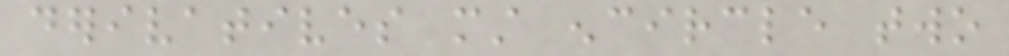derivatives must encircle two
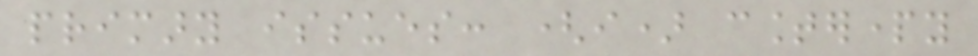primary issues: (i) counterparty
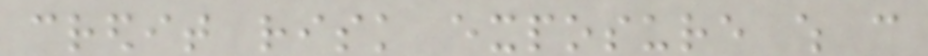credit risk exposure which can
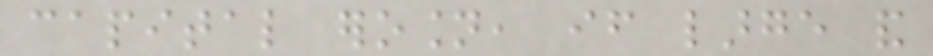capital erosion, if large and
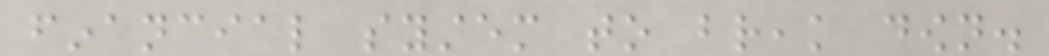financial system to break down.
